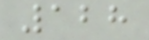128
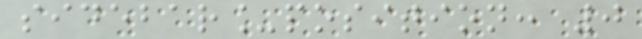sidebar_position: 0
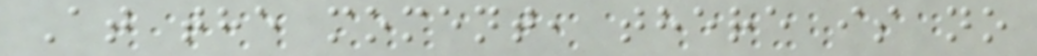At the moment, there is no
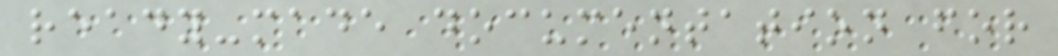ready-made documentation for
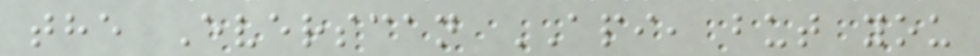the Everscan API, but you
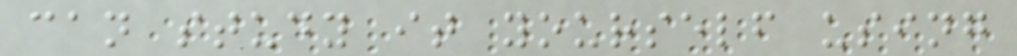can study it yourself using
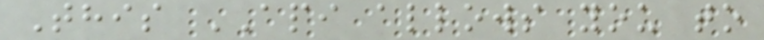This API allows you to
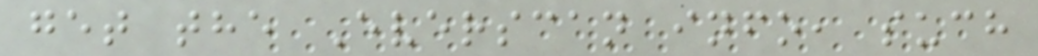get the Everscan info, such
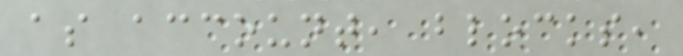as account, blocks,
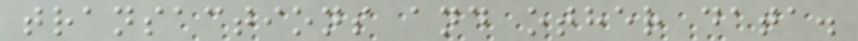transactions and other data.
